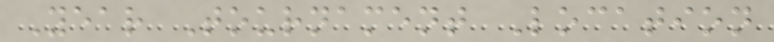Year Tournament Location
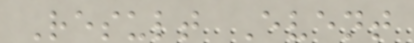Result Event
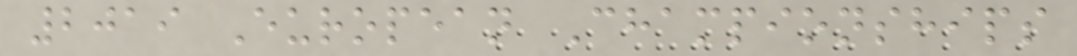2019 European Championships
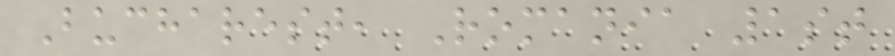Bucharest, Romania 1st
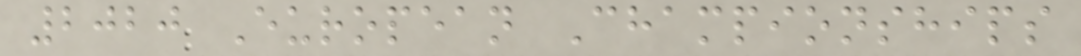2020 European Championships
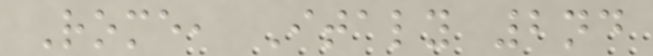Rome, Italy 2nd
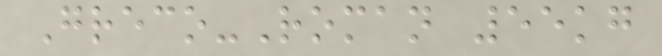Greco-Roman 55kg
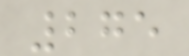275
